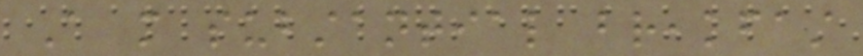A more substantial breakfast
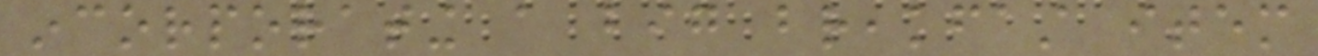incorporating a big breakfast item
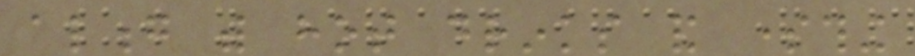along with hot drinks and something
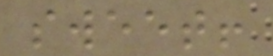sweet!
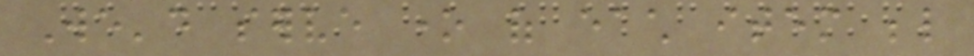We'd serve one of each item below
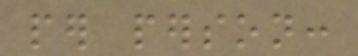per person:
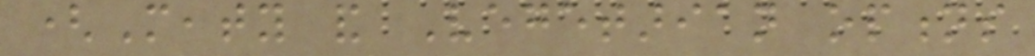(Meaty and Vegetarian options
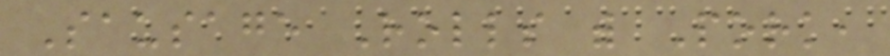Sausage Rolls with Pork,
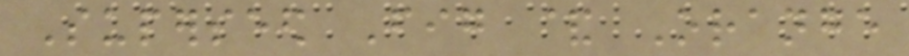Superseed Fig & Orange
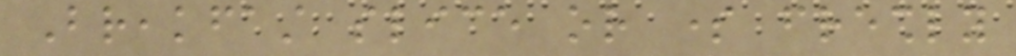Breakfast slice or some freshly
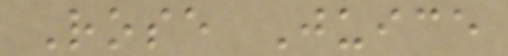Rose Juice
